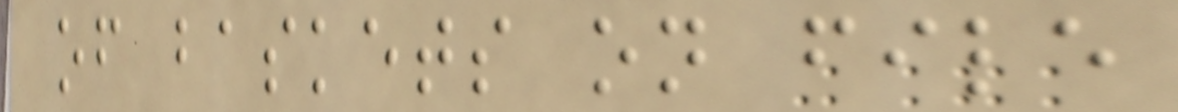of baskets on file
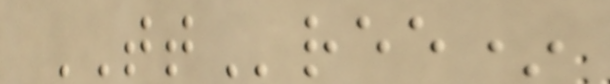TTree*
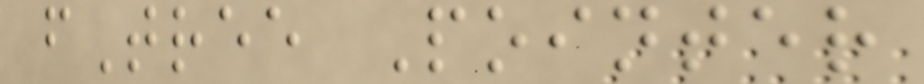fTree Pointer
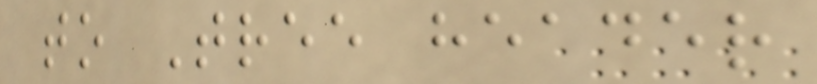to Tree header
